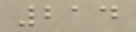214
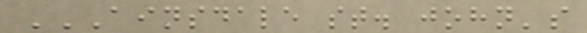AINSDALE ST. JOHN'S
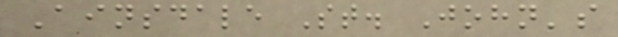Ainsdale St. John's
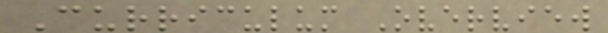Curriculum Overview
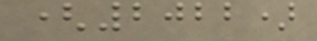(2022)
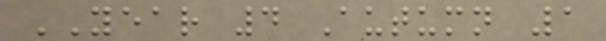YEAR 4 Autumn 1
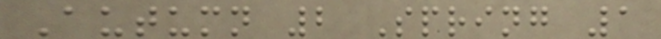Autumn 2 Spring 1
